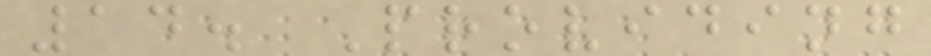14. Providing
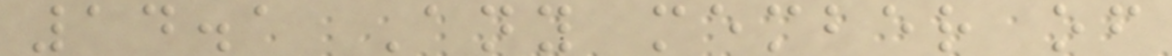14.1 Any member of
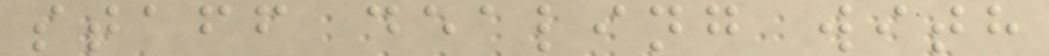staff dealing with
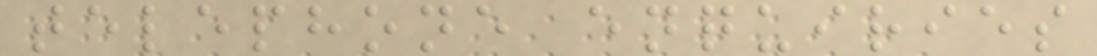telephone enquiries
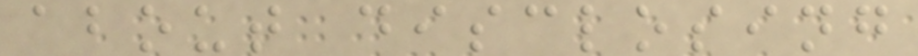about disclosing
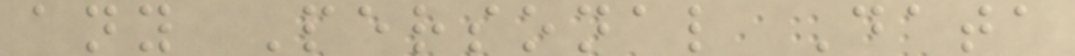any Personal Data
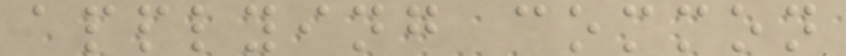applying common
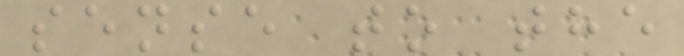sense to the
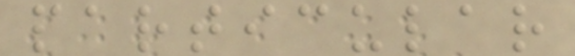particular
